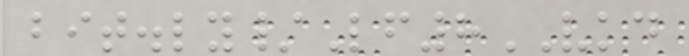bit.ly/Lf8VKD
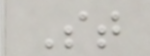St
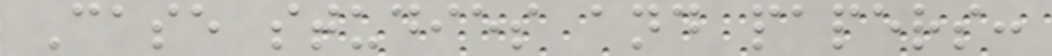Case studies and papers:
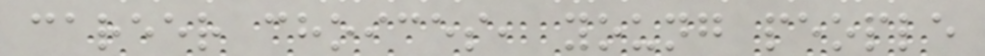career choices, young people
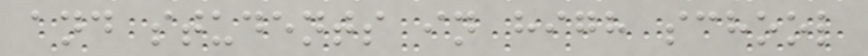and students in high school
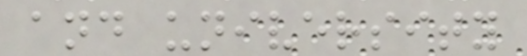and university
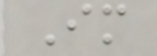Im
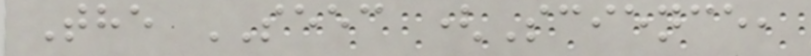The SEEC (Science,
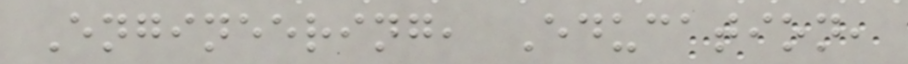Engineering, Education,
